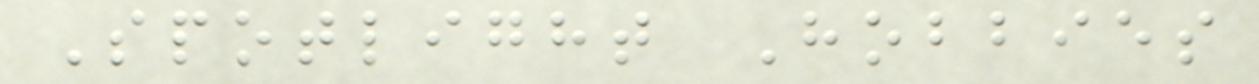Spotlight Hobbies
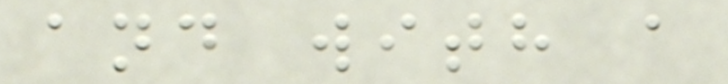and with a
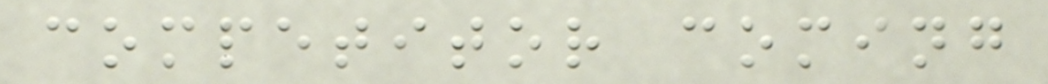competitor coming
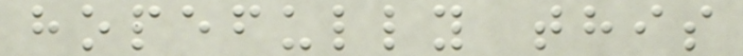hopefully this
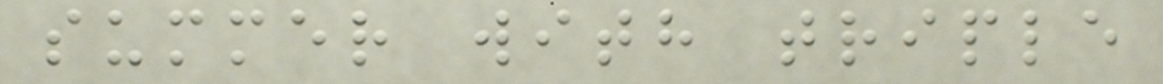summer with triple
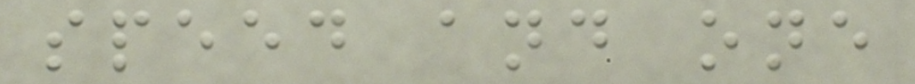speed and one
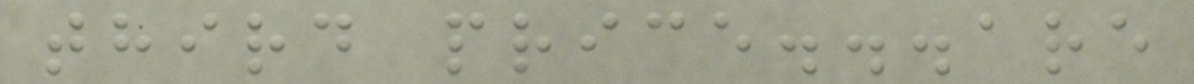third price...are
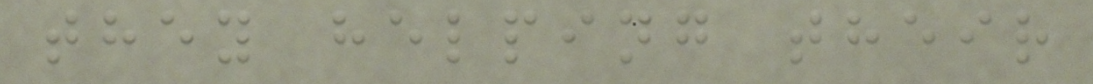they helping their
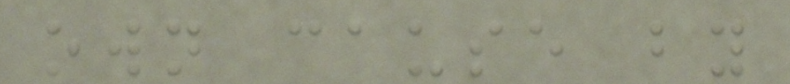own cause by
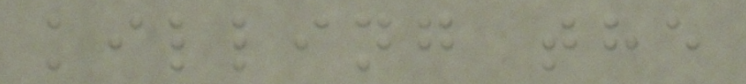killing the
